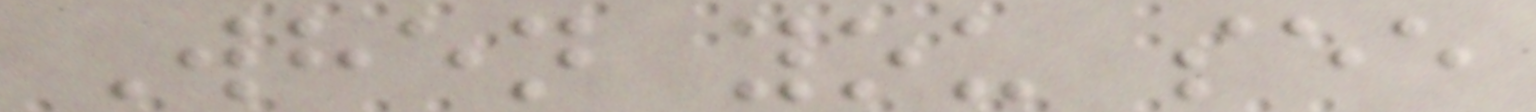When you see
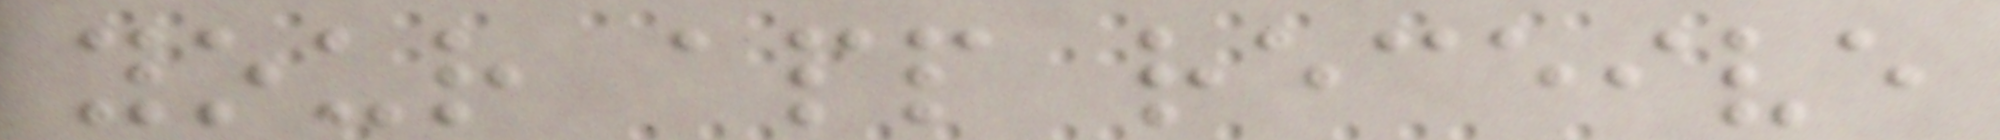your app receive
